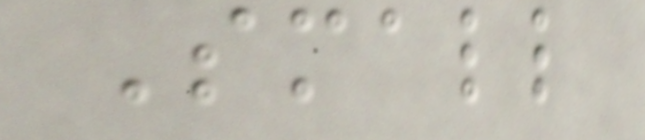Small
